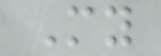My
